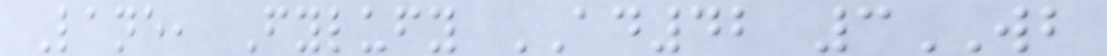Lane, Fylufy AD42 3WB
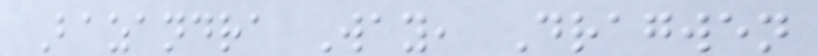Bazandra Way, Dragwen
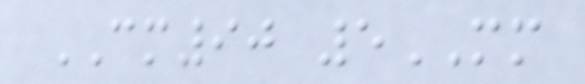CM90 5MM
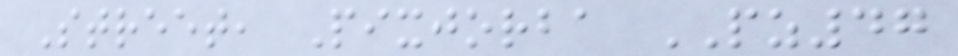Street, Pixjorba PZ47
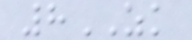8ZK
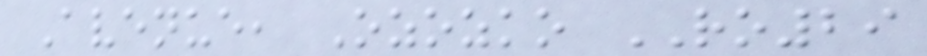Avenue, Ozozko RO29
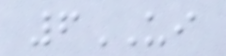6UI
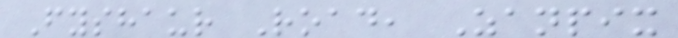Fyshaur Road, Zanpix
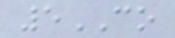5CO
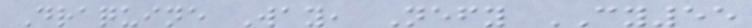Draquine Way, Nefy CY55
